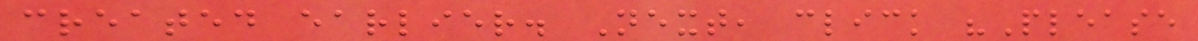created earlier. Next, click "Please
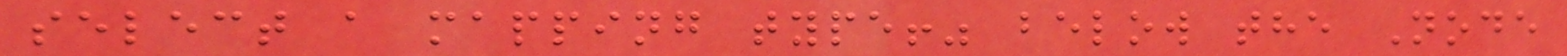select a mapping type!" below the Node
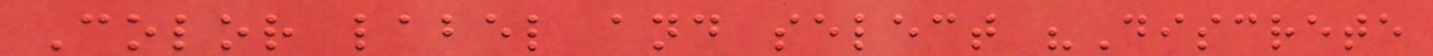Color label and select "Discrete
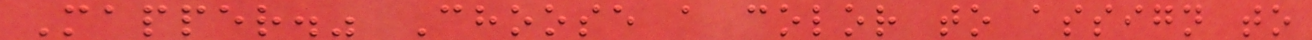Mapper." Choose a color to assign to
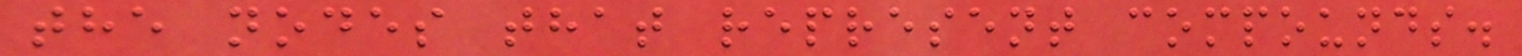the nodes that represent compounds.
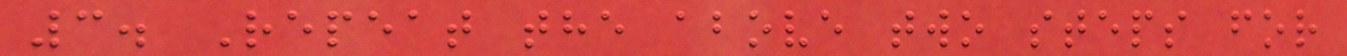3. Repeat the above two steps for
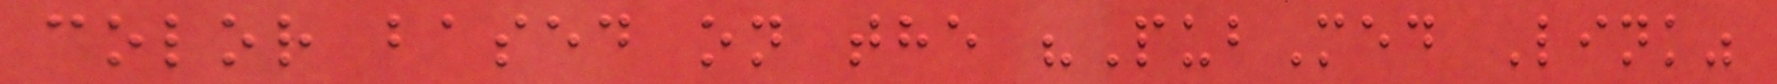color based on the "PubMed Link"
